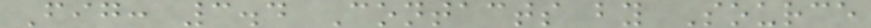Fig: 3.4 Contacts by Source
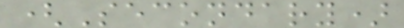(Secondary)
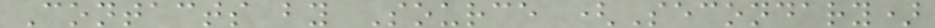Contacts by Source (Secondary)
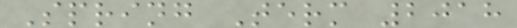Spring Term 2018
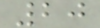20
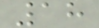18
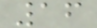16
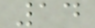14
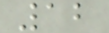12
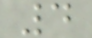4
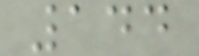144
